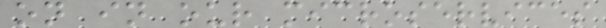on in our microservices
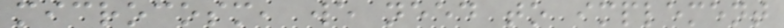microcosm, we need to implement
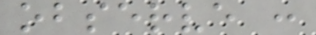observe :
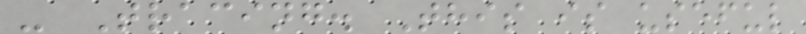- Tracing. This is useful
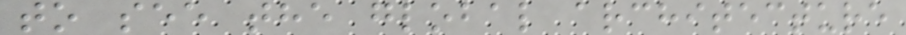to see the global architecture
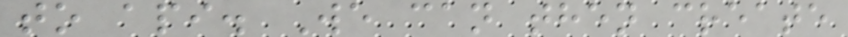to api. We can then create
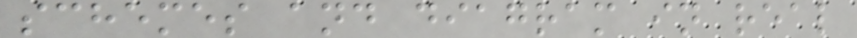schemes and diagram in real
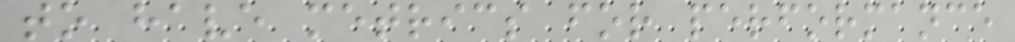to have metrics for performance
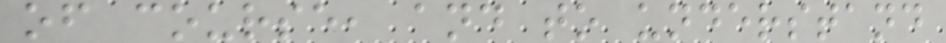of course, and to understand
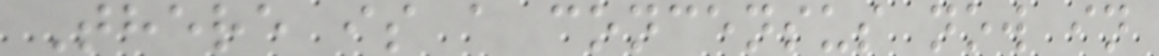There is a concensus now in
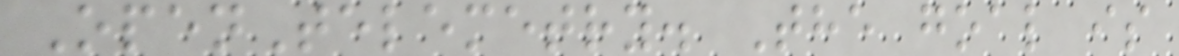OpenTelemetry. The goal is
